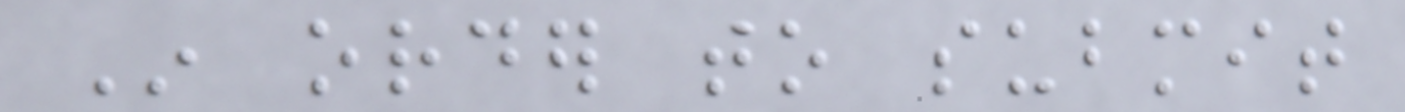In order to submit
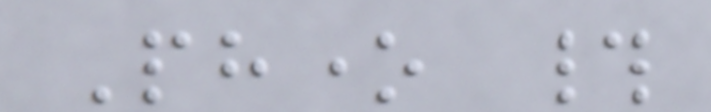Phone #
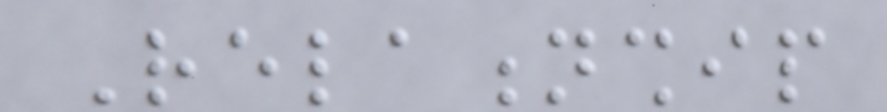Relationship
